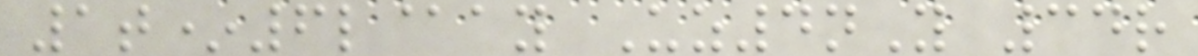1t*6l@ay Uz4nY 34r
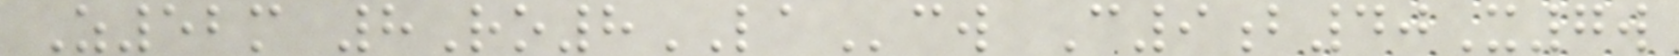Z52m 8Ro8LAcw C9b40X7w
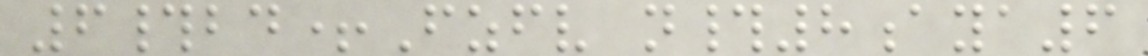6#bd+Fzfv n#8aya6
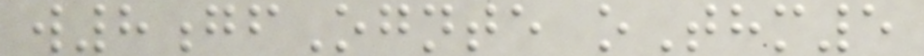w8gfOgnte oThm5
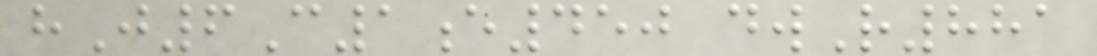hJ6C1e450 dwR881
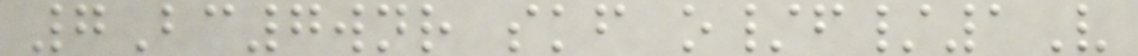7Bc7wnr skf o/f/1V
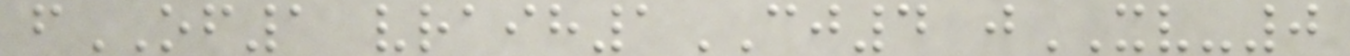fOF1 vraih1CJ4 jXV-0
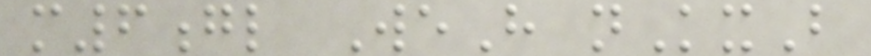m6gl WeH nKxB
